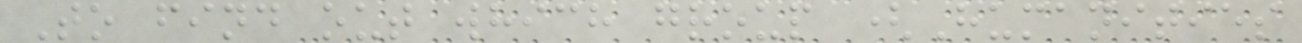To find out which group (Humanities
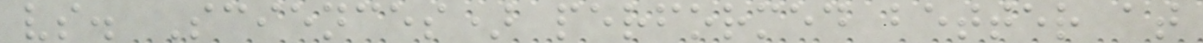vs. Sciences) performed better at
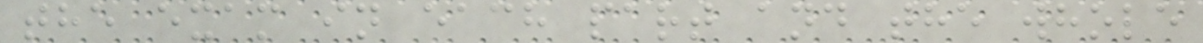the exam in each part and the whole
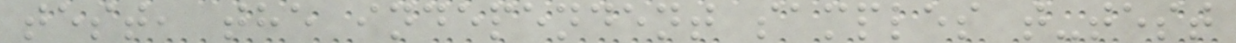test, the independent samples t-test
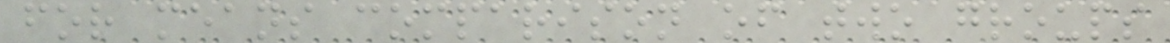for means comparison of two groups
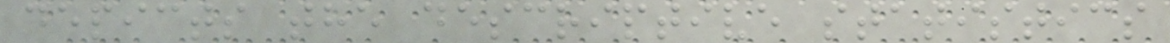depicts the descriptive statistics
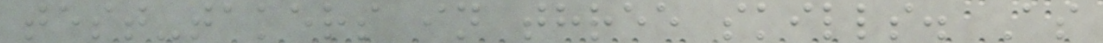test-takers in three skills. As
